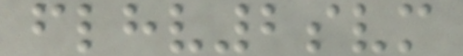flhv2svm
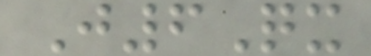J6Qx
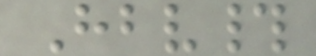Hbv#
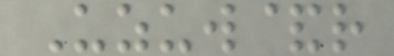Uzuw&r
